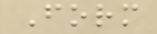Form
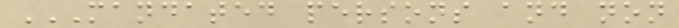MANDATED PERSONS AND NON
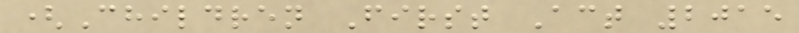(Children First Act 2015
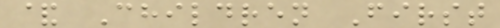& Children First
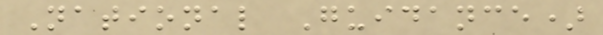National Guidance)
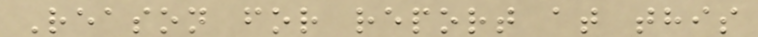Reason for report at this
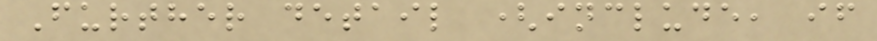Further detail (include, if
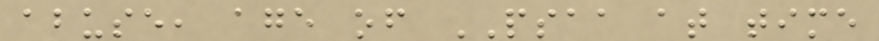abuse, age of PSAA at time
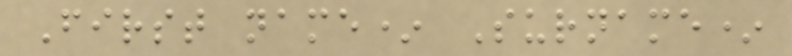First name* Surname*
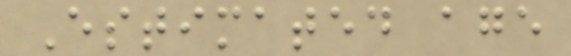Estimated age
